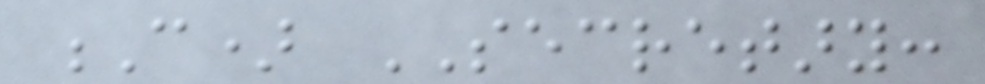C) SECRETARY:
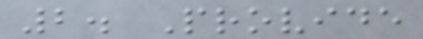2. Provide
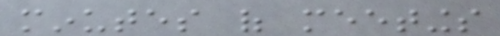minutes of meetings
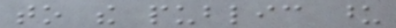to the public upon
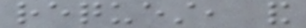request, and
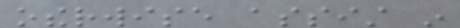otherwise assist in
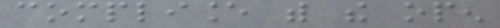compliance with the open
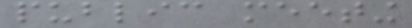public meeting
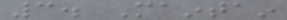3. Maintain
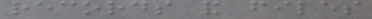records and files
